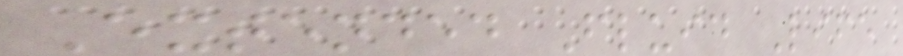Extended Fluid Life
